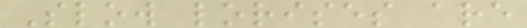Slow lorises are
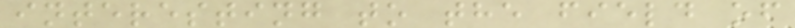interesting to the field of
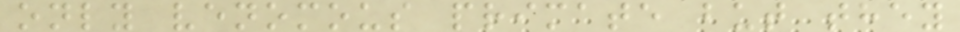only venomous primate but they
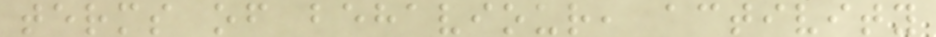terms of behaviour, activity
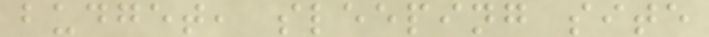budget, sleeping site
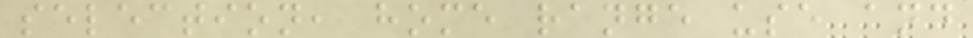selection, home range use and
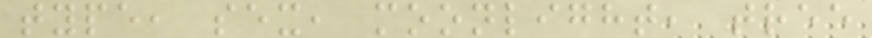type, sex, moonlight, tree
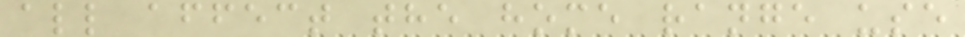all affect the home range use
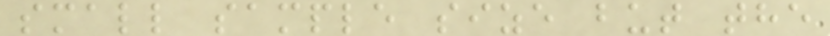small sample size but the
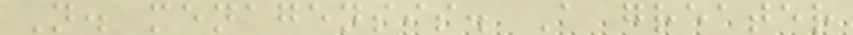N. menagensis. A greater
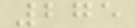275
